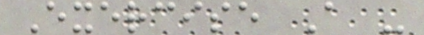Exercise A -
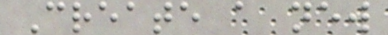Create a new
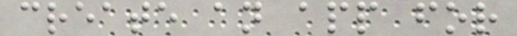create an app for
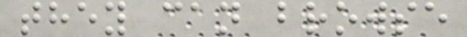they can browse
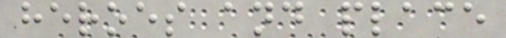heroes and place
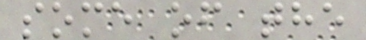some of the
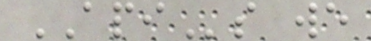APIs we
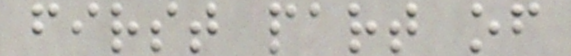first part of
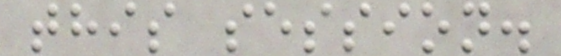this session.
